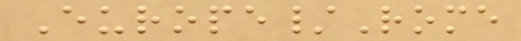Europe/Rome
